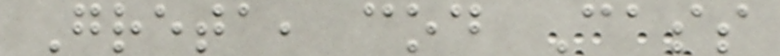Greta, cod Cass
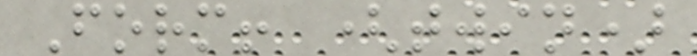Form! (twin)
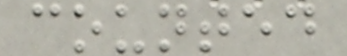counted
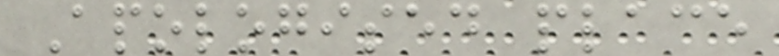Apologised place
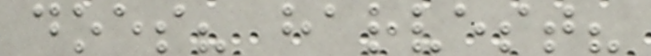does? harvest?
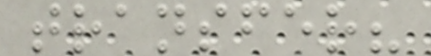transfer?
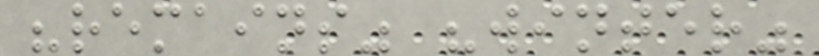"remains" "winter"
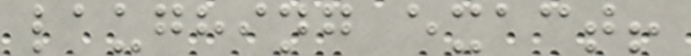laughing exact!
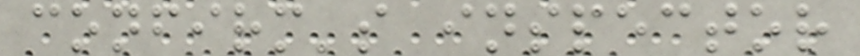confirm's inspector
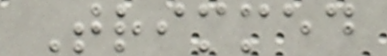Trimmed
